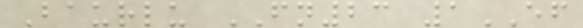Baurlu FN23 1EF
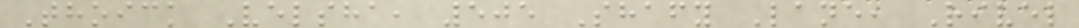Thoick Velsha, 505 Shafy Lane, Rivel
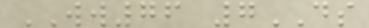WW76 7DS
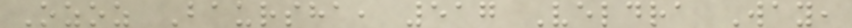Ozoz Baursha, 517 Veldra Way,
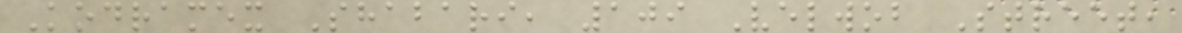Kodramex Shabari, 109 Velwob Street,
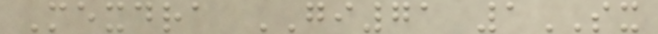Mexdra GI71 1SX
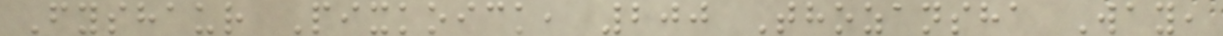Fyshaur Pixkoick, 200 Thozansha Way,
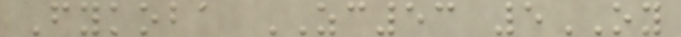Fykoba ZC53 5OY
